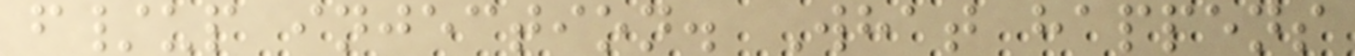f/up injection. What happens
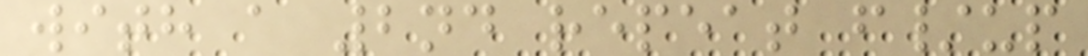with a 2nd repeat f/up
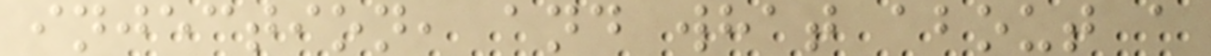injection, and what about a
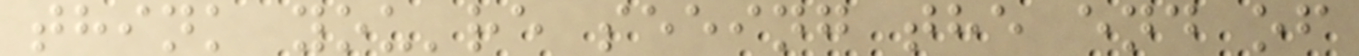think you're seeing the end of
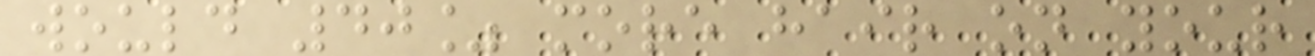would 40% more hair on your
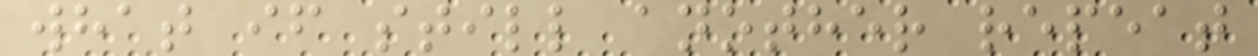what if still another repeat
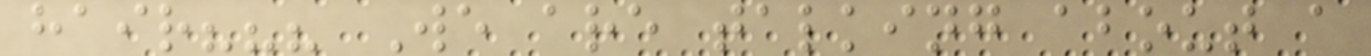hair??? We are talking about a
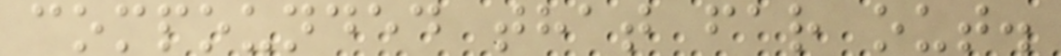compounded that far out.
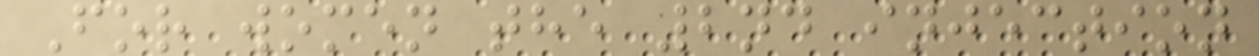For women the 2nd injection
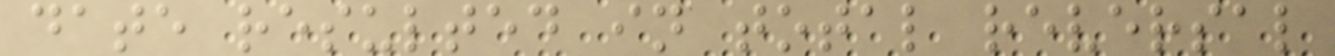date resulted in total reversal
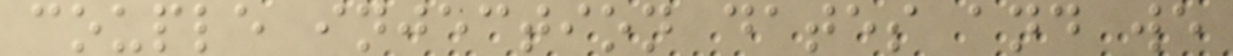couple injection dates and we
